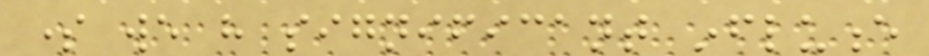some we have significant influence
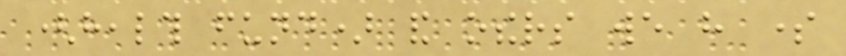(health fund) and others we have some
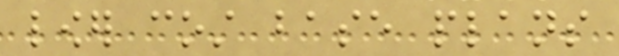lower cost base plans
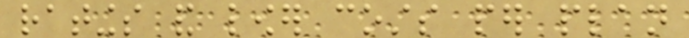ratings and lower costs per plan
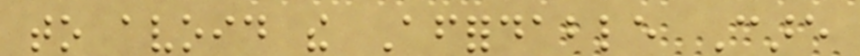to avoid the Affordable Care
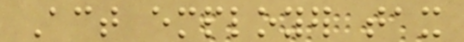Act employer tax
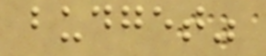budget"
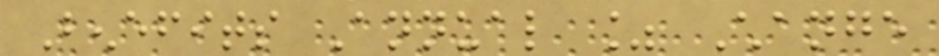Benefits Annual % Change
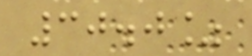30.0%
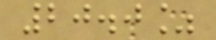20.0%
